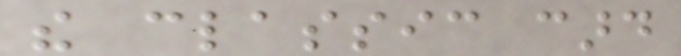the classic card
